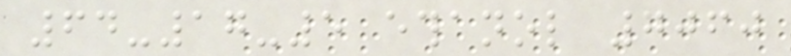64-17-5 ethanol 7060
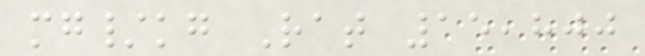mg/kg Rat 15,800
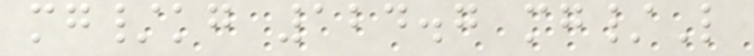mg/kg 124.7 mg/L
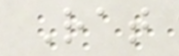Rat
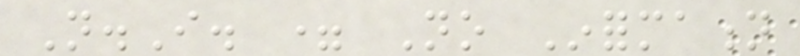N.I. = No Information
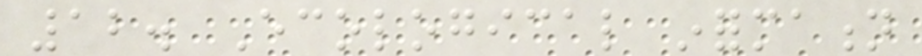12. Ecological information
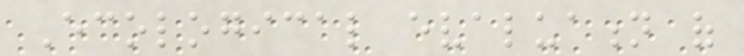Ecological evaluation of
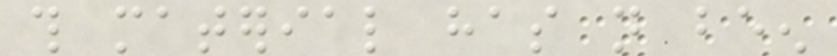this material has not been
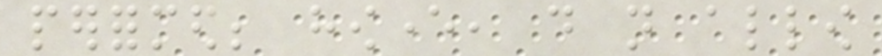performed; however, do not allow
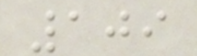109
